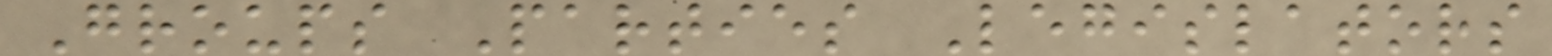Groups Parties Legislators
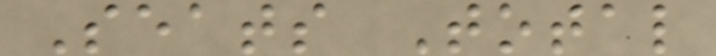Seats Total
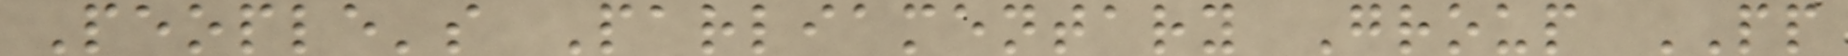People's Parliamentary Group PP
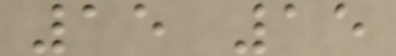15 15
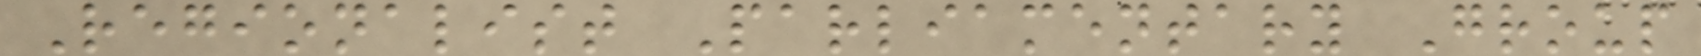Regionalist Parliamentary Group
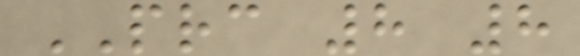PRC 8 8
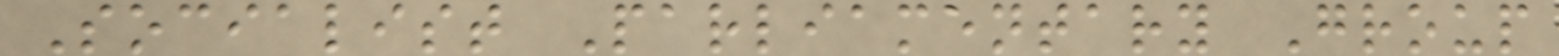Socialist Parliamentary Group
